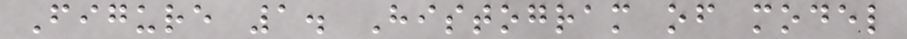Figure 1. Histogram of model
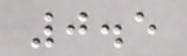0.5
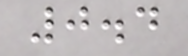0.4
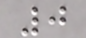0
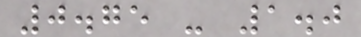0.75 - 1.0
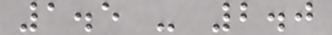1.5 - 2.0
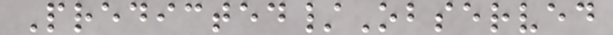Predicted/Observed
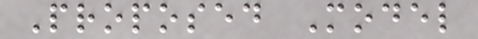Proposed Model
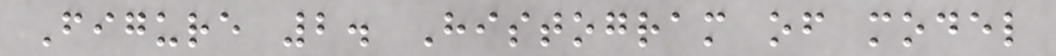Figure 2. Histogram of model
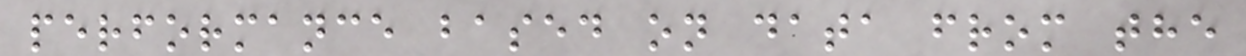performance based on data from the
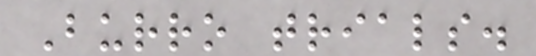Burro trials.
